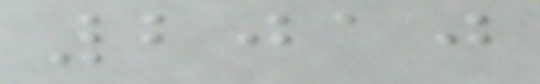2010
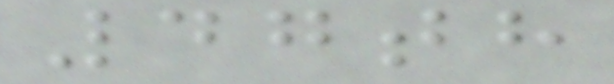47th
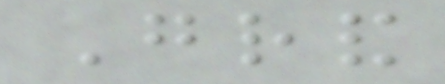Grand
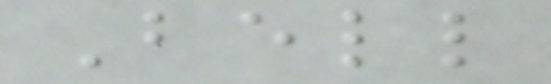Bell
